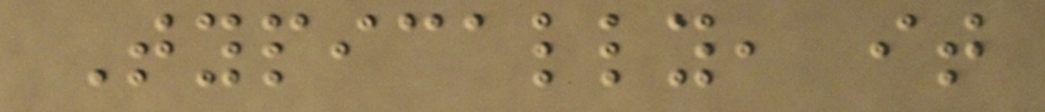Typically, it
